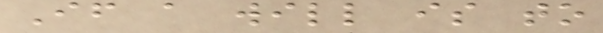If a will is to
